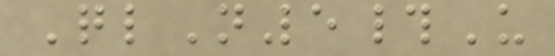QlN5#U
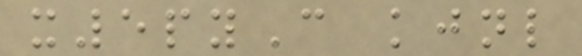x5pyC kjnl
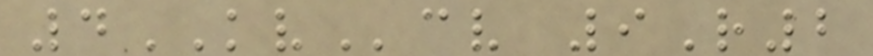4KVcv 9R2
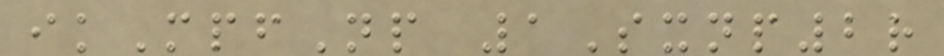ikMpfNp 1Sxnp2r
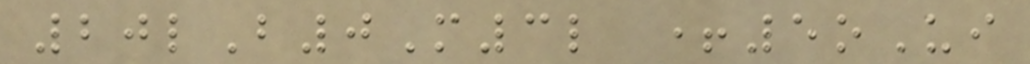20lB0M3l +5oUi
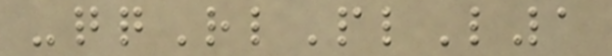-qqRlPlL1
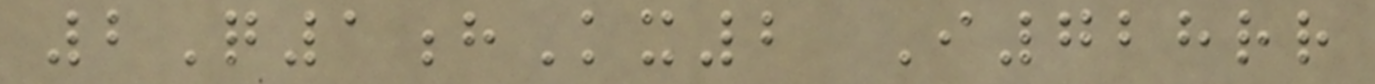2Q1hKx2 I728rr
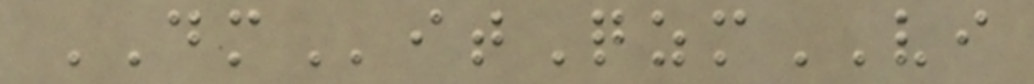DMitQzmVI
